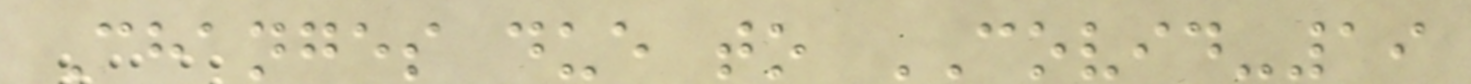Changes due to COVID-19
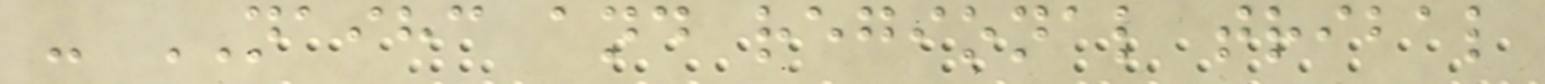- NAIHC and regional tribal
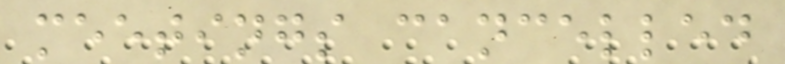meetings cancelled
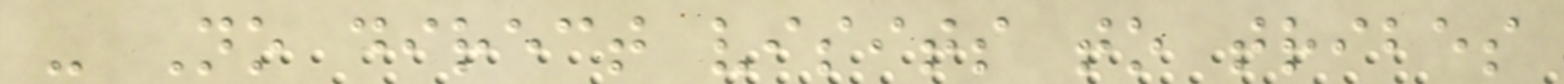- No direct visits to tribes
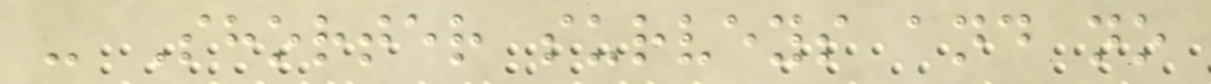- Shorter surveys and no
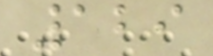129
